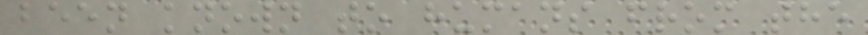been known to humans from the
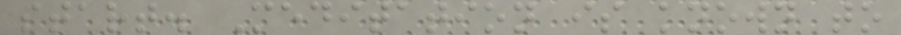start. Meditation is known to
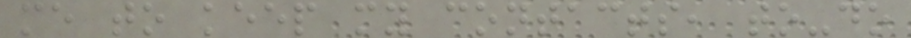me to keep my contacts, to-do
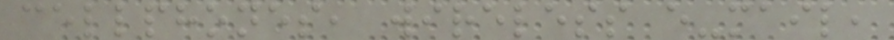cellphones, wireless e-mail,
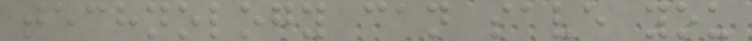technology can save you
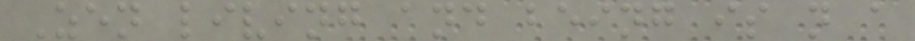Zen living and being is n a
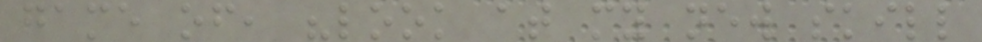game of, "look at my new skill
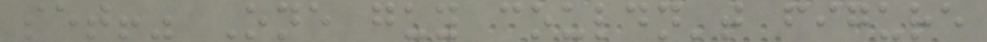set!" One guy couldn't figure
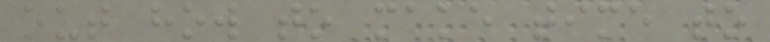out how to make time to
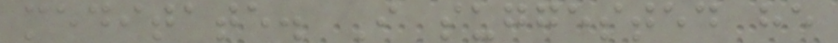meditate. I suggested he
